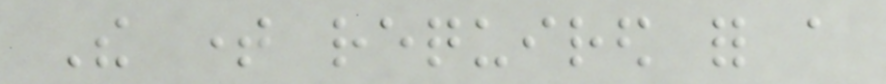The time required for a
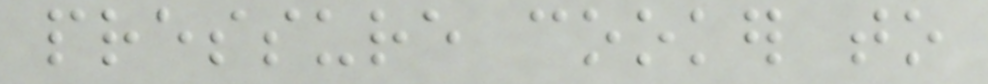pressure cooker to
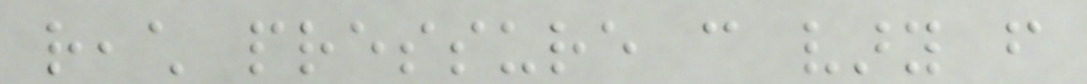reach pressure can vary from
